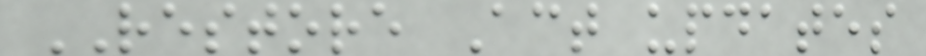RESTORE Act updates
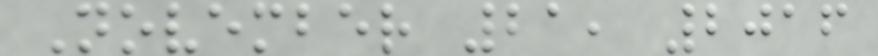November 21, 2016
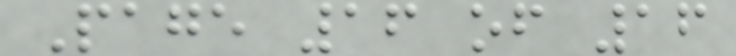Page 16 of 16
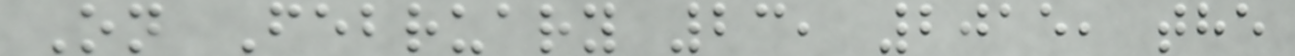On February 23, 2015, the
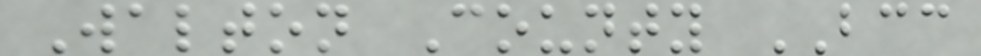Walton County BCC
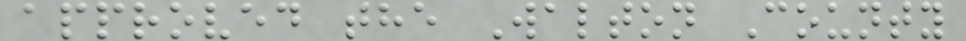approved the Walton County
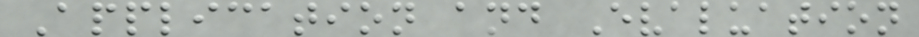Application and Evaluation
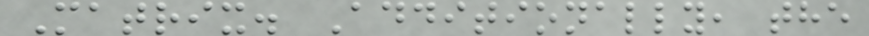Matrix. Additionally, the
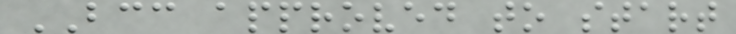BCC approved to start
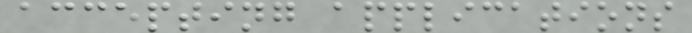accepting applications
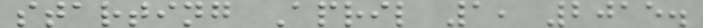starting April 1, 2015.
